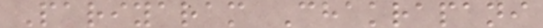Pariyaram Chakrapani
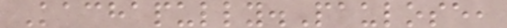Kachapully.Paulose,
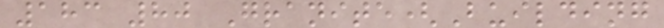183 80 Granite(Building
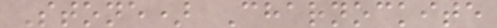Stone) Charnockite
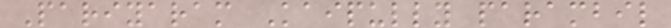Pariyaram Kaipully parambil
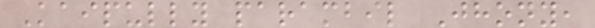Kaipully parambil Jhony,
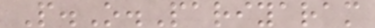P.O.Pariyaram
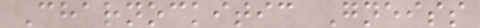Charnockitic Gneiss
